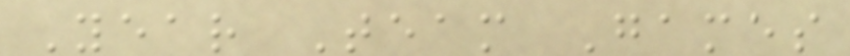Year Team Games
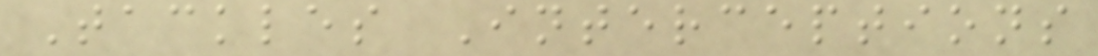Tackles Interceptions
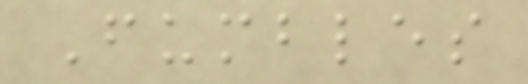Fumbles
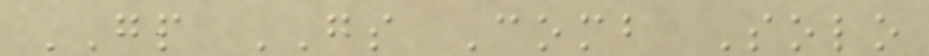GP GS Comb Solo
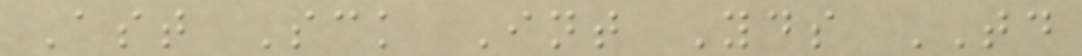Ast Sck Int Yds TD
